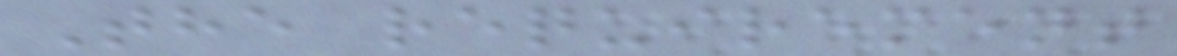The requirement
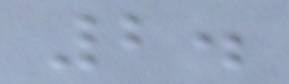2.
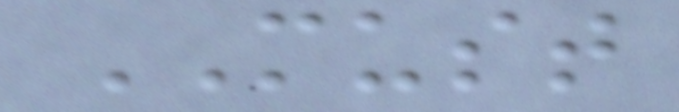MUST
